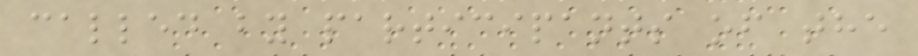called by participants of the
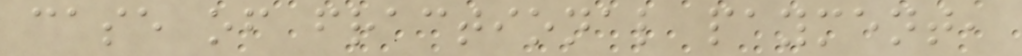case of fractional payment,
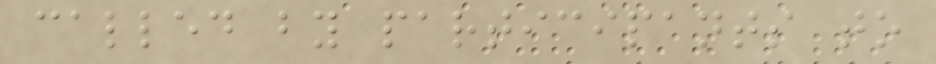called by participants to
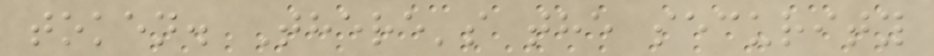token. There's the security
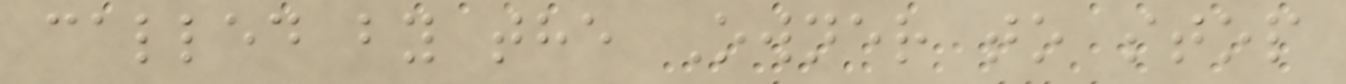called by the Owner to stop
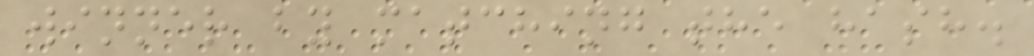winner by matching the hash.
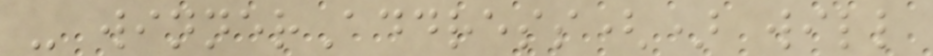- winnerAddress() will
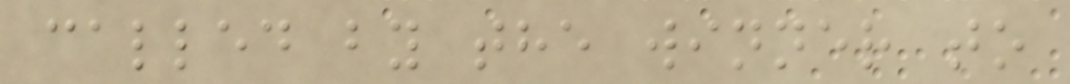called by the winner to
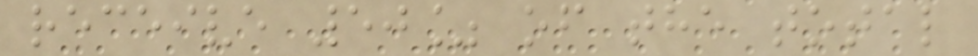receive 50% of the total
